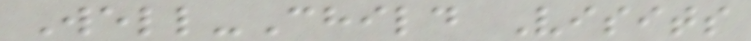Well-Child Visits
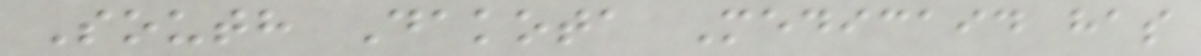South Dakota Medicaid has
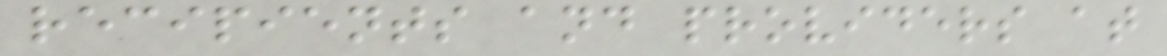recipients and providers at
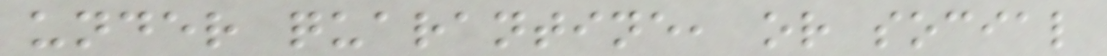under quarantine, or social
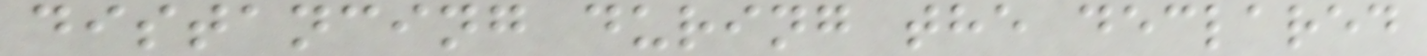distancing during the declared
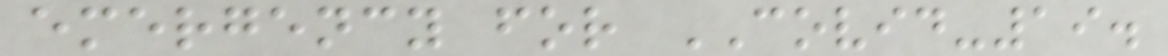emergency for COVID-19.
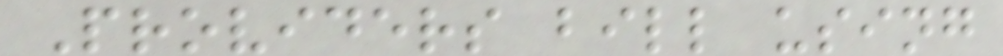Providers bill using
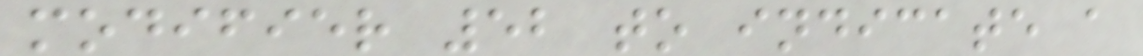modifier 52 to indicate a
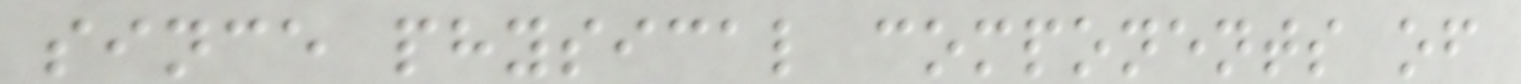since physical components of
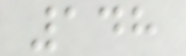148
